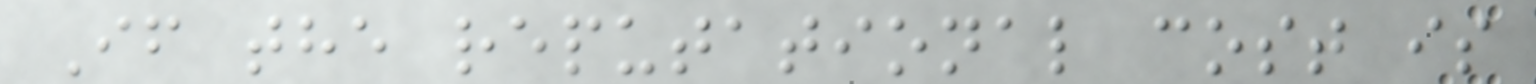If the reputational cost is
